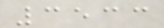3533
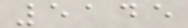5145
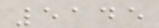5145
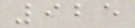925
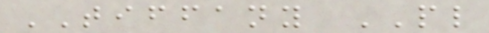TIFFANY PL
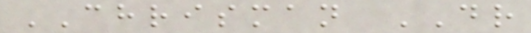CHRISMAN DR
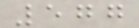577
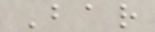Bar
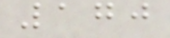170
